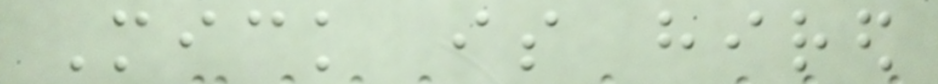Mick is hired
